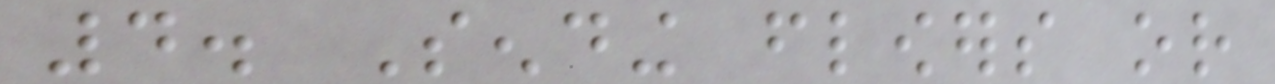4. Sending flowers or
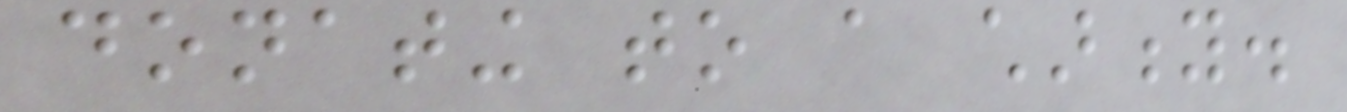donating to a charity.
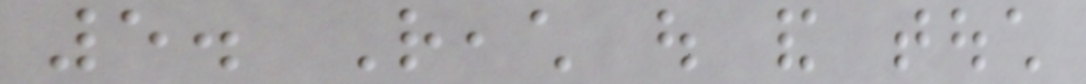5. Reach out and touch
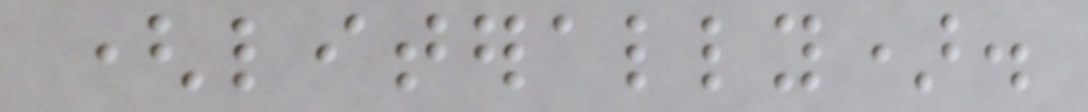(literally).
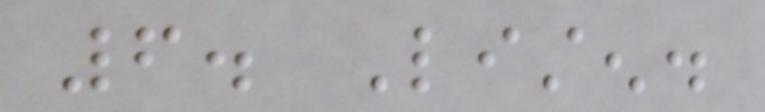6. Listen.
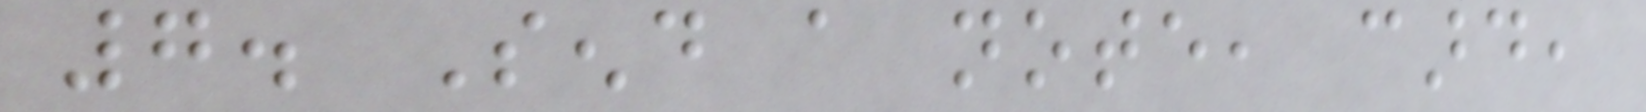7. Send a note, card,
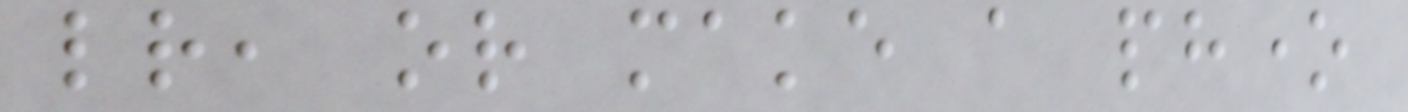letter, or make a phone
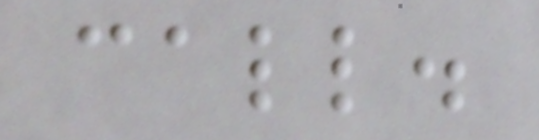call.
